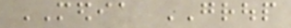MEDIA GROUP
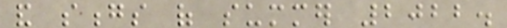and songs of summer 2022.
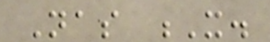Nas X.
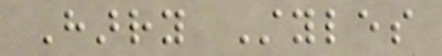Harry Styles
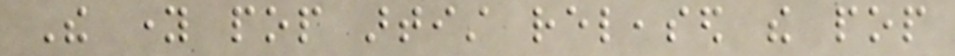The young pop artist released the pop
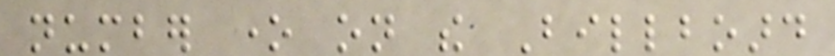number one on the Billboard
